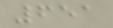651
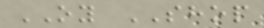OY SHOP
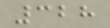328
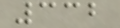332
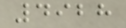4928
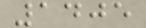1405
